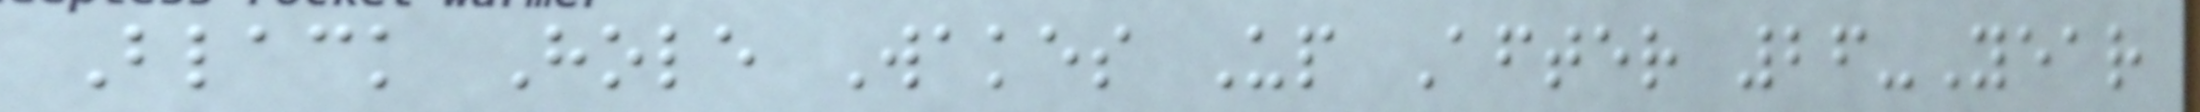Black Hole Wakes Up After 26-Year
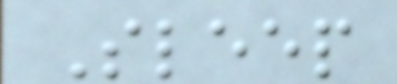Sleep
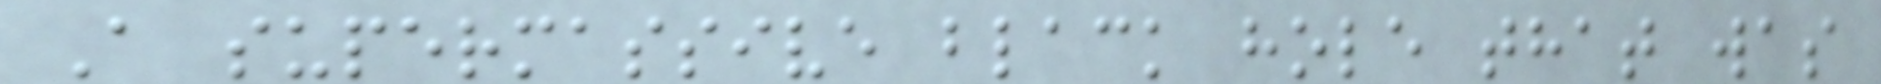A supermassive black hole that was
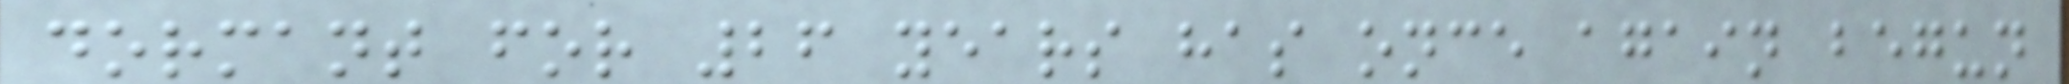dormant for 26 years has once again begun
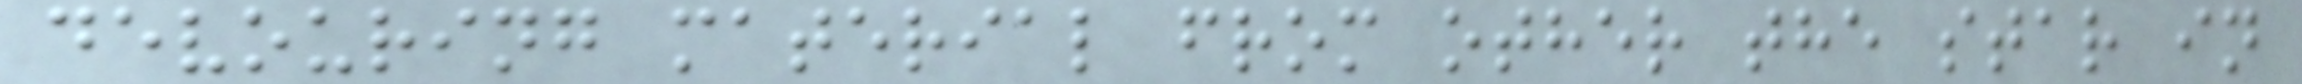devouring material from other the star in
